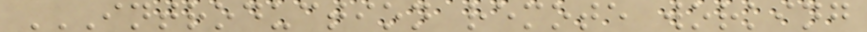INTRODUCTION REMOTE WORKING
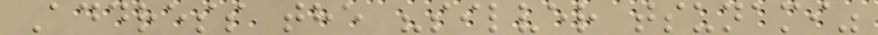Address the "silver tsunami"
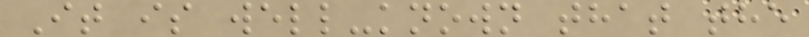It is well-known that the
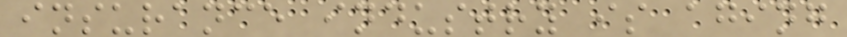insurance industry is aging
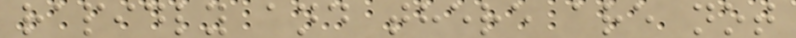rapidly and there are not
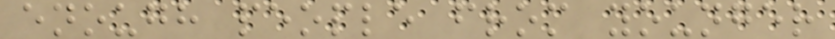enough people from younger
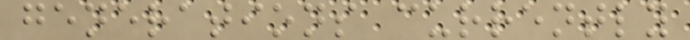generations currently
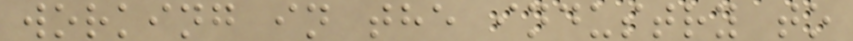working in the industry to
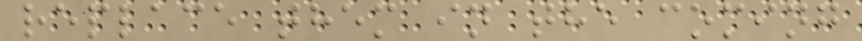replace them in the coming
